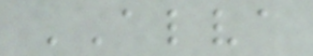ALVA
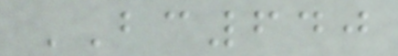BC640
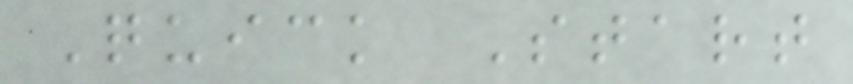Quick Start
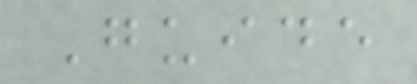Guide
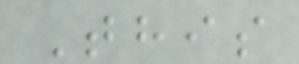This
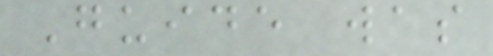Guide was
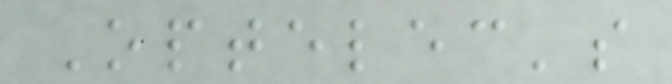Optelec's
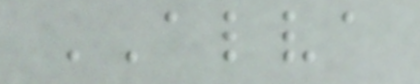ALVA
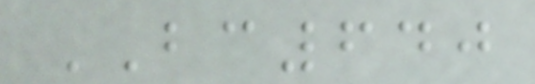BC640
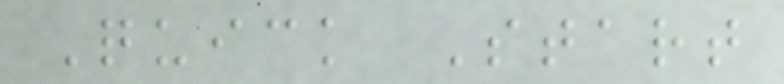Quick Start
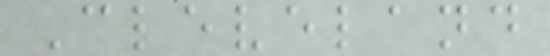Cleveland
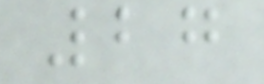27
